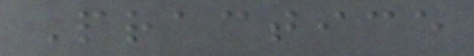Practice
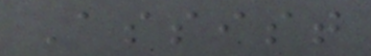Assist
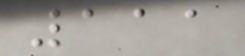111
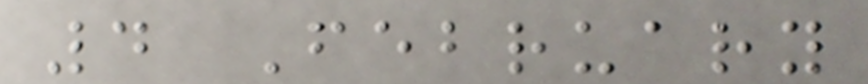4 February
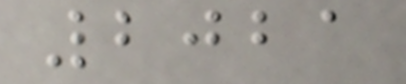2021
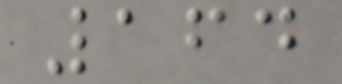164
